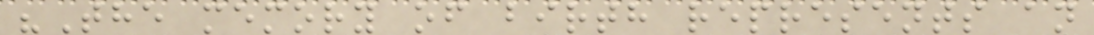"The memory of birth represents an
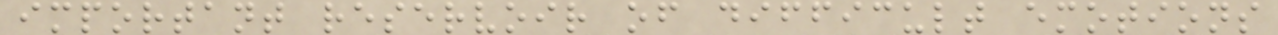important reservoir of difficult emotions
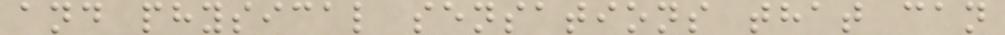and physical sensations that can
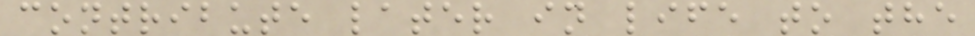contribute later in life to the
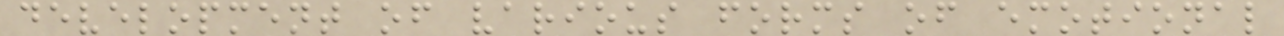development of various forms of emotional
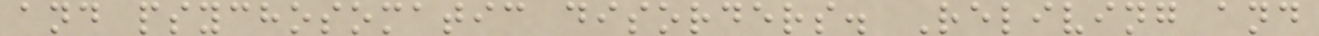and psychosomatic disorders. Reliving and
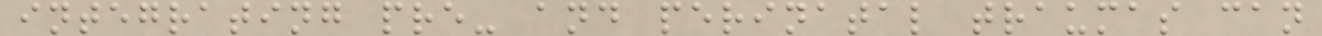integrating pre- and perinatal traumas can
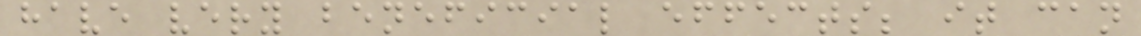have very beneficial effects; it can
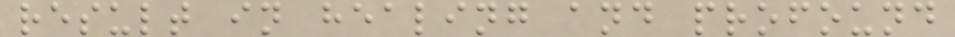result in healing and profound
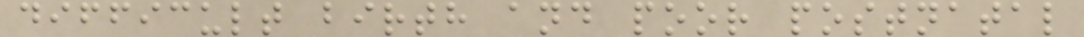difficult birth and poor postnatal
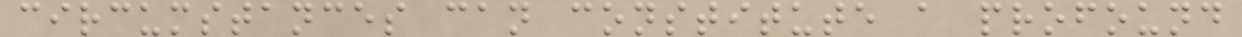circumstances can constitute a profound
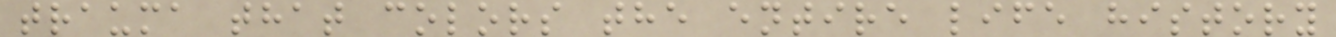trauma that colors the entire life history
